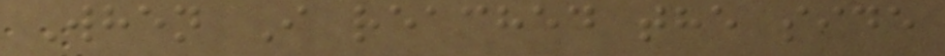When I reached the side
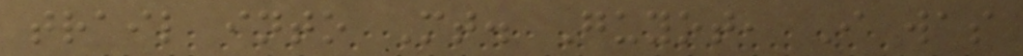trail into Mt. Guyot, I was
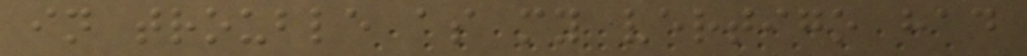in trouble as my vertigo had
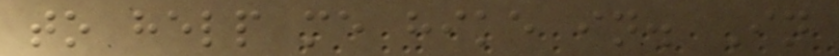to help me hike in. In
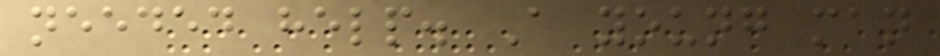needed help. A young man
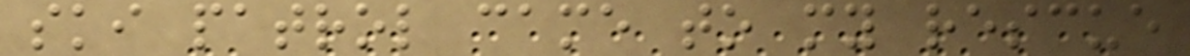ski patrol came to my rescue
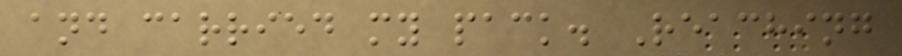and carried my pack. Reaching
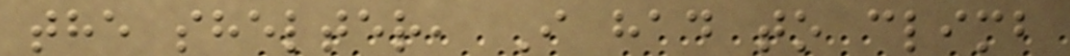the shelter, I had to climb
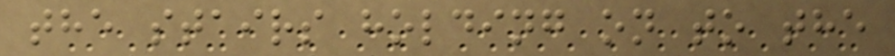the stairs holding on to the
